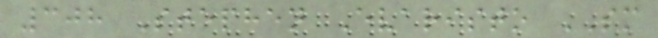308 Stephen Evaristo SM
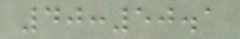40:50.1
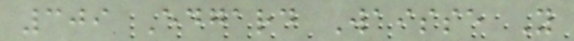309 Edgard Waisse Y
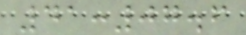41:07.6
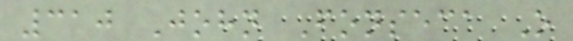310 John Fonseca O
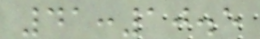41:10.5
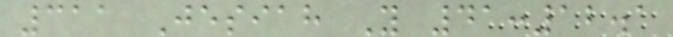311 Jesiah Y 41:12.1
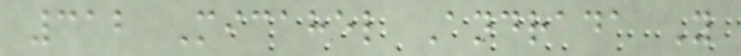312 Micahel Andrada Y
